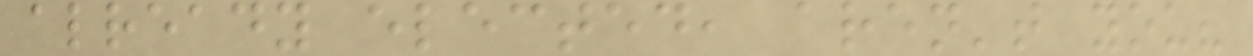already elected, aren't you?
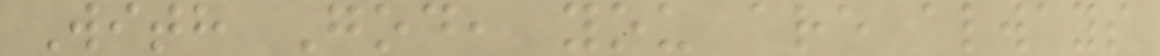With God, you are always
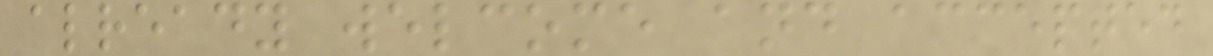already welcome and accepted
